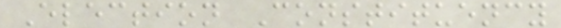Election Constituency
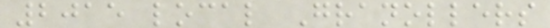2015 local Granollers
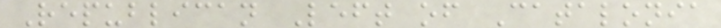Republican Left of Catalonia
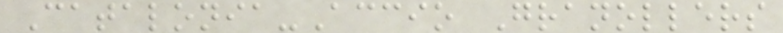Catalonia-Accio Granollers
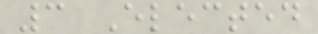3 Elected
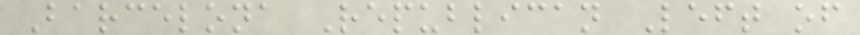Barcelona Republican Left of
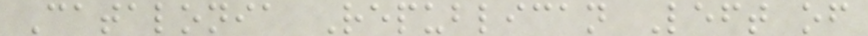Catalonia Republican Left of
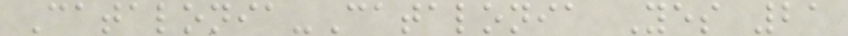Catalonia-Catalonia Yes 21
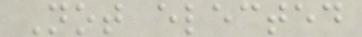Not elected
